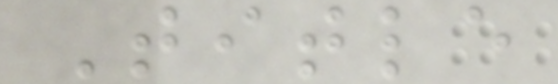Title
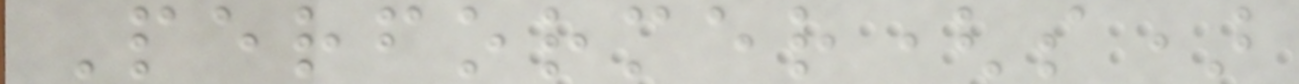Performer(s)
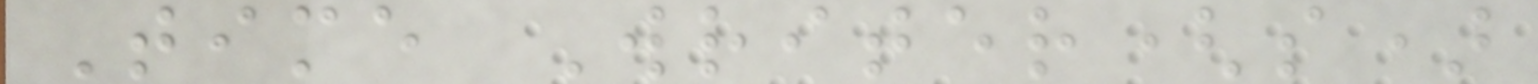Time Writer(s)
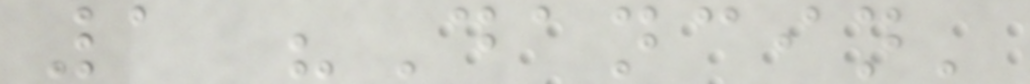1 "Dancin'
